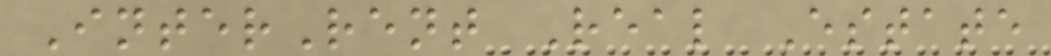InterRent Real Estate
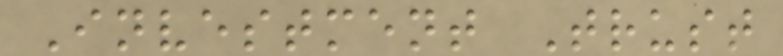Investment Trust
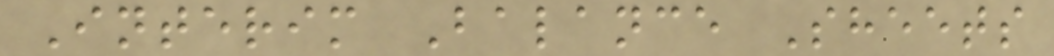Interim Balance Sheets
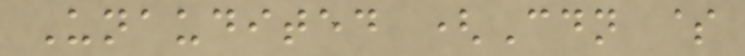Unaudited (Cdn $
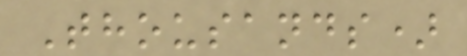Thousands)
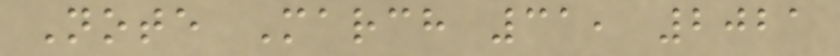Note March 31, 2021
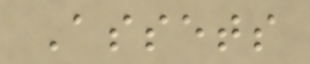Assets
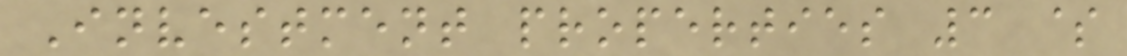Investment properties 3 $
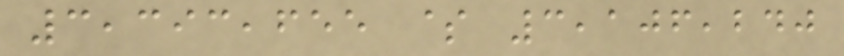3,393,655 $ 3,106,240
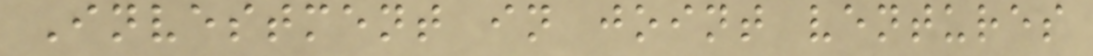Investment in joint ventures
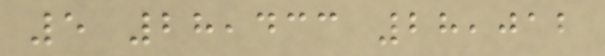5 28,433 28,012
